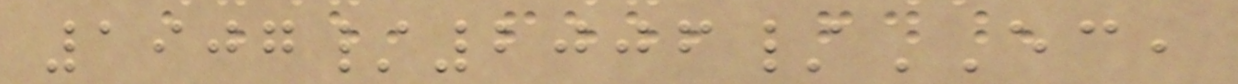1907/2006/EC,
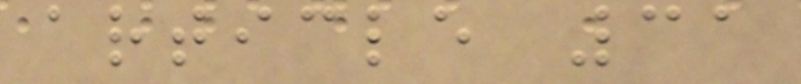article 31
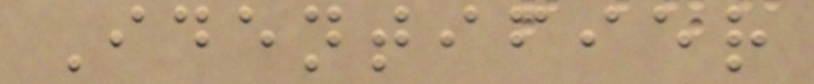Identifier
